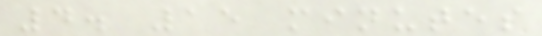4. 15 minutes
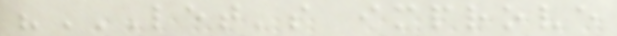"LET'S IMPROVE
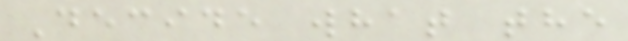Decide what the
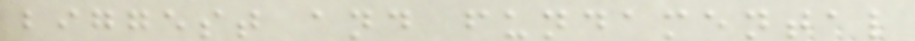biggest and fundamental
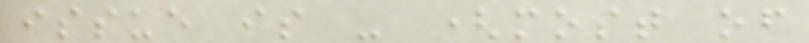issue is - (most of
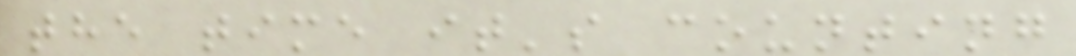the time it's counting
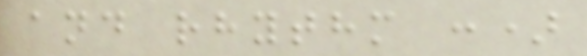and rhythm :)
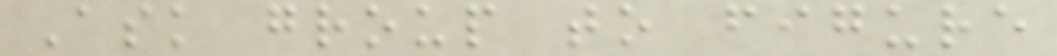Ask group to figure
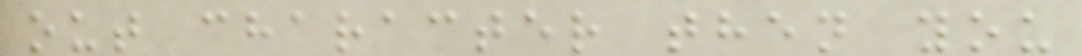out character then you
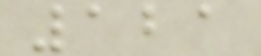121
